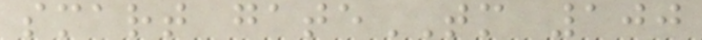smart gateTM 100
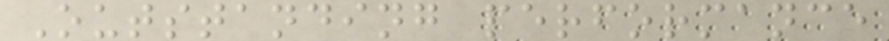Outstanding performance
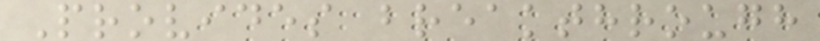Provides breakthrough
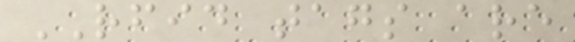RFID tags are
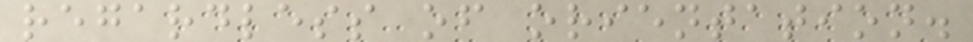regardless of orientation.
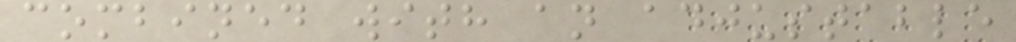combined with an adjustable
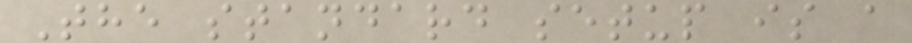The standard setup is a
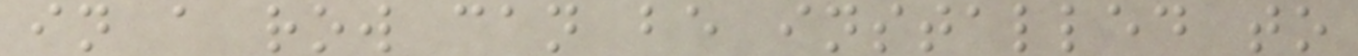in a row can be installed to
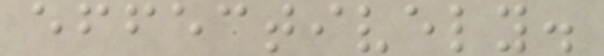effectively.
